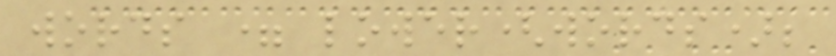words = lower(words);
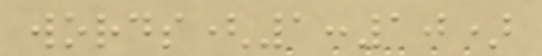words(1:10)
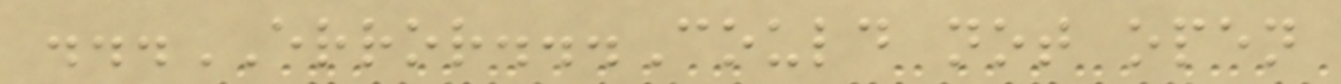...ERROR...Could not open
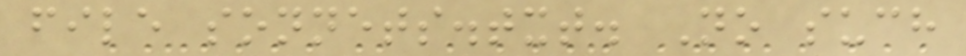file sonnets.txt. No such
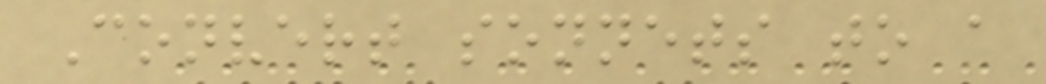Convert sonnets to a
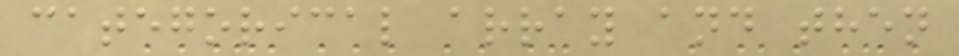categorical array and then
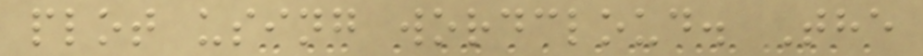plot using wordcloud. The
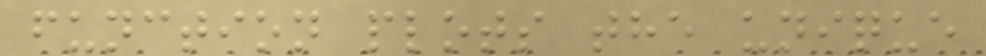function plots the unique
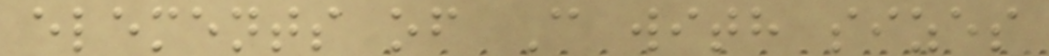elements of C with sizes
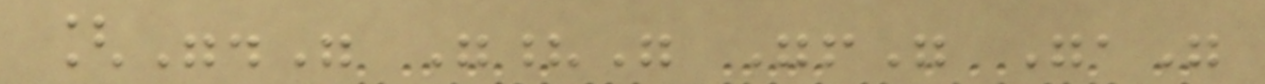["." "?" "!" ","
